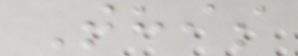This
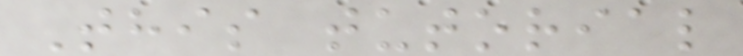This tutorial
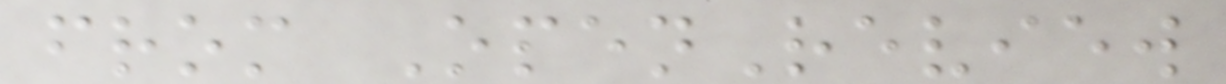from OpenReview
